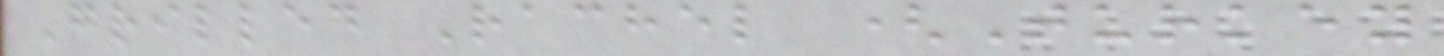Grilled Rachel (Turkey
